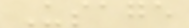Usage
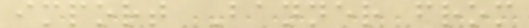import Banner from
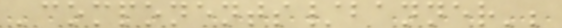'components/banner';
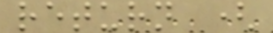return (
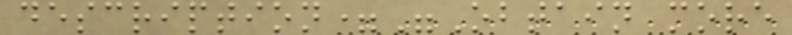description="Obtain more
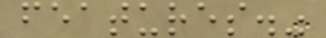features."
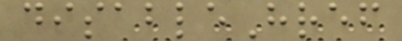disableHref
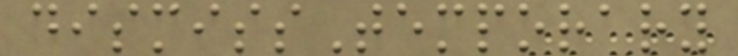dismissTemporary
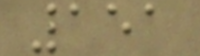151
